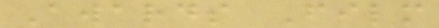Awards Film
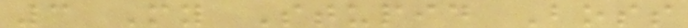3 My Stupid Boss
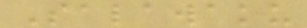Salawaku
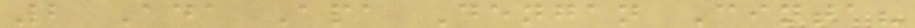2 Ada Apa Dengan Cinta?
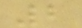2
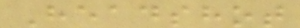Headshot
